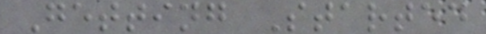Getting Started
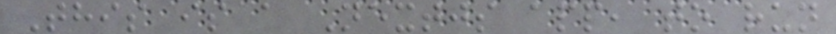This is a Nextjs app, to run
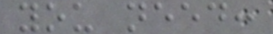you need:
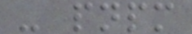- pnpm
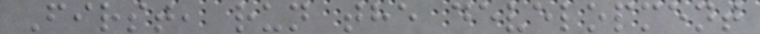First, run the development
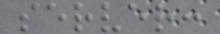server:
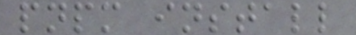pnpm install
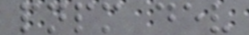pnpm dev
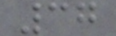37
